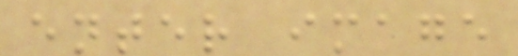enter image
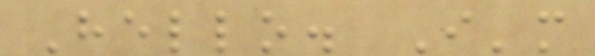Hello. I'm
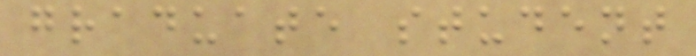graduate student
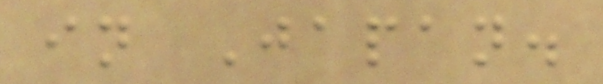in Japan.
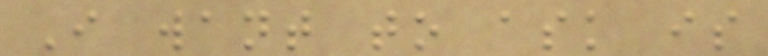I want to ask is
